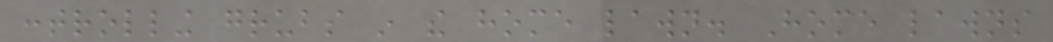controlling grubs in the home lawn. Home lawns
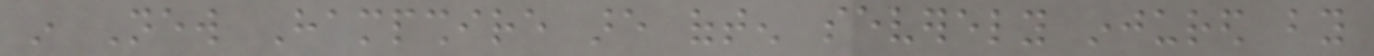in New Hampshire are often severely injured by
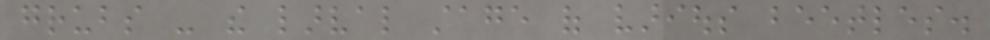grubs - the larval stage of various beetles.
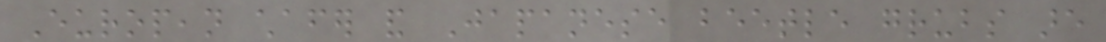European chafer and Japanese beetle grubs are
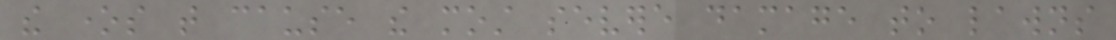the ones that cause the most severe damage to lawns
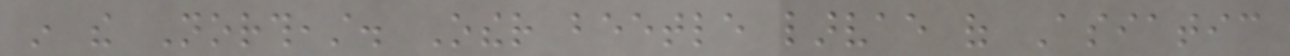in the Northeast. Other beetle larvae of Asiatic
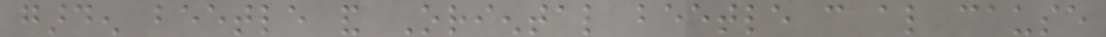garden beetle and Oriental beetle can also cause
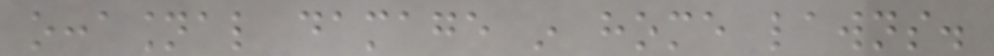occasional damage in home lawns.
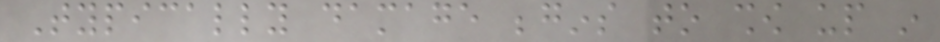Typically damage begins to show up in
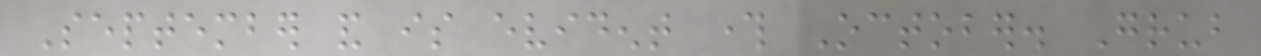September and is evident through October. Grub
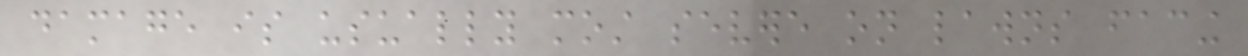damage is usually most severe on lawns facing
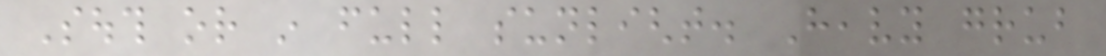South or in full sunlight. Heavy grub
